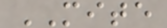MITE
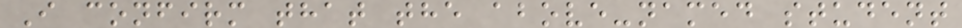I confirm that the above-named student
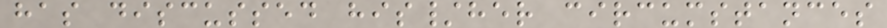has discussed his/her circumstances
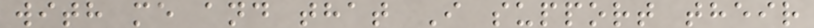with me and that I support their
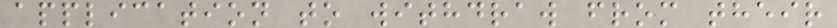application to withdraw from their
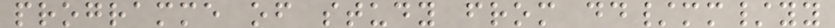programme of study from dd/mm/yy
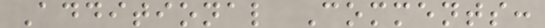Additional Comments:
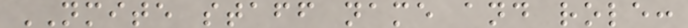NMITE staff name and role:
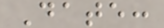Date:
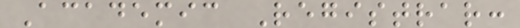Academic Registrar:
